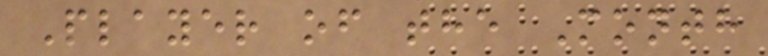Player of the Month
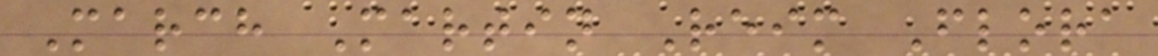March Martin Reim Flora
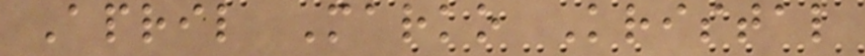April Marko Kristal
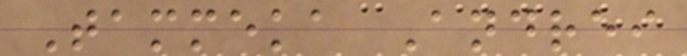Tammeka Andrei
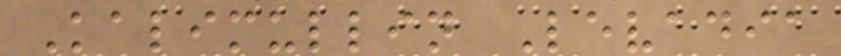Kalimullin Levadia
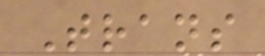Trans
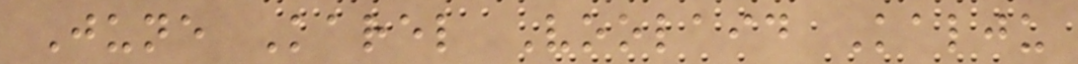June Karel Voolaid Kalju
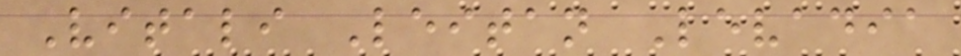Vitali Leitan Levadia
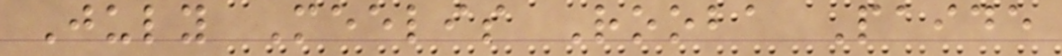July Meelis Rooba Paide
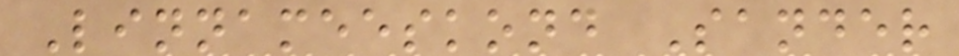Linnameeskond Sander
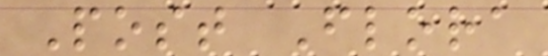Post Flora
